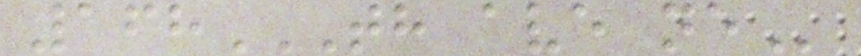168TH AVE NE
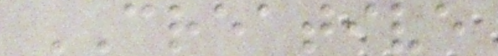CREATIVE
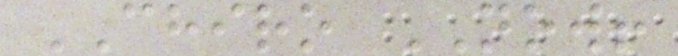CHIRO NOW!
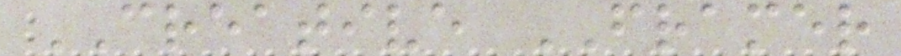CREATIVE FRAMER
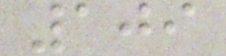109
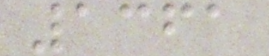1361
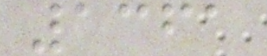1361
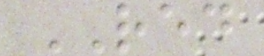RED
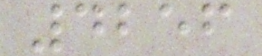4256
